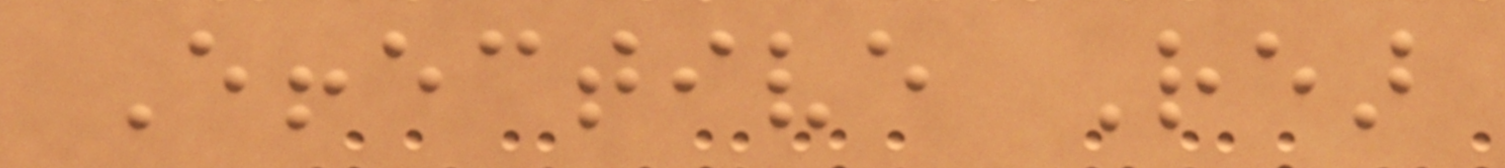Effective Rear
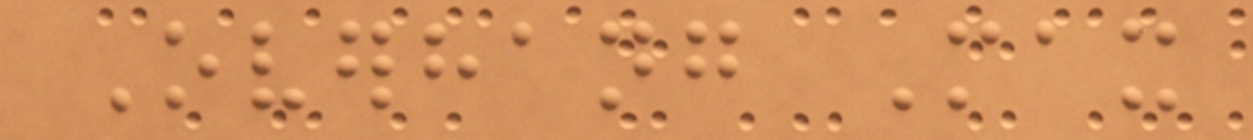Overhang Max
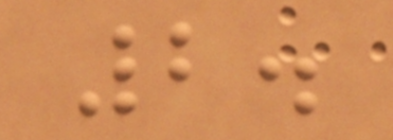2.
